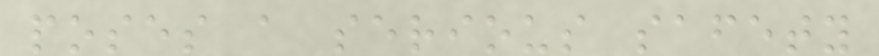poses a serious safety
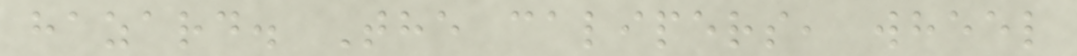hazard. The calipers, wheel
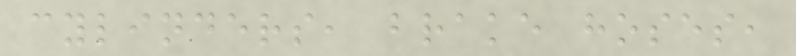cylinders, brake hoses,
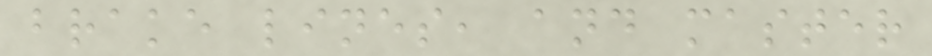brake lines, and master
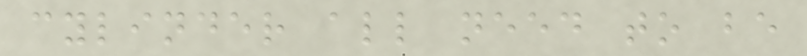cylinder all need to be
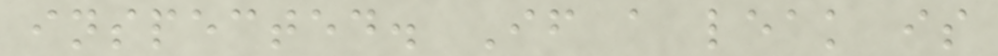inspected. If a leak is
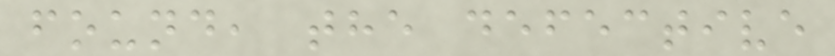found, the defective
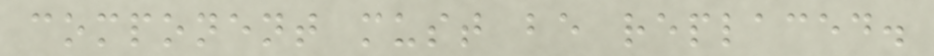component must be replaced.
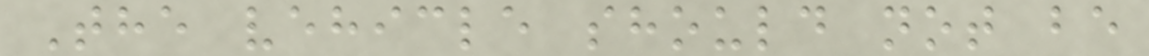The vehicle should not be
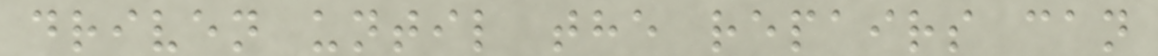driven until the repairs can
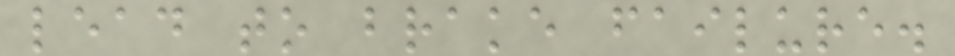lead to brake failure.
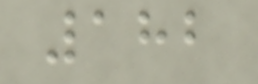182
